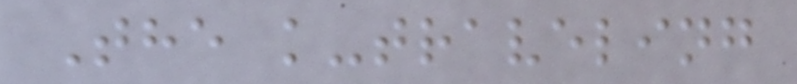The k-traveling
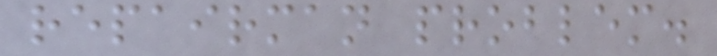repairman problem.
